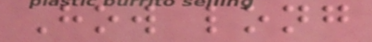How long
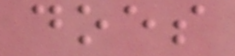does
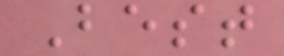Best
